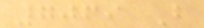7069 B
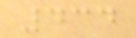434
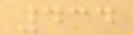434
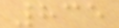835
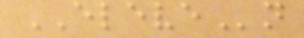ELEVEn
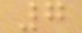7
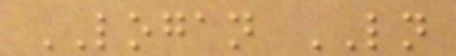LOGAN LN
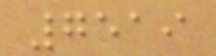7519
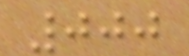000
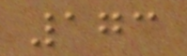173
